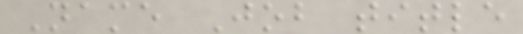Name Job title
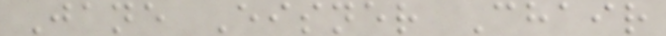Jane Eisner Chair
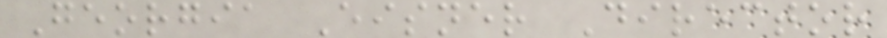Georgia Eisner Director
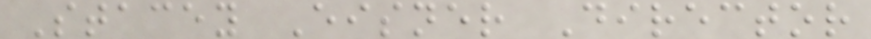Stacey Eisner Director
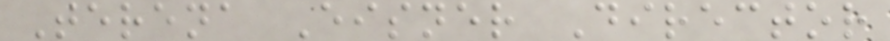Terena Eisner Director
